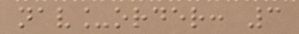nav_order: 3
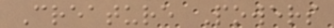Creature Powers
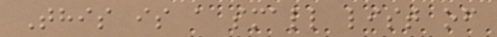This is a small list of
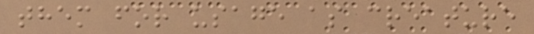them for usage as creature
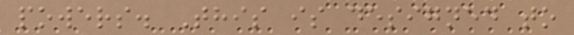powers. This is designed to
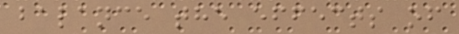balance the effects of
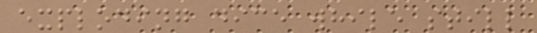exploding dice while still
